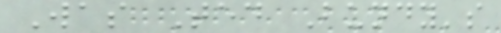Was Ted Bundy's
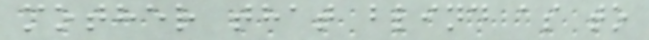mother that blind as to
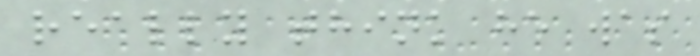really think he was
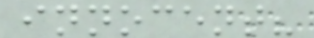innocent?
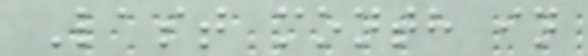Last month in
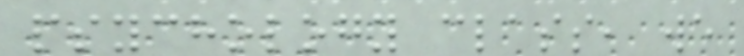psychology class, we
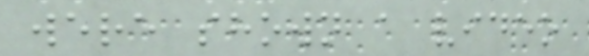were shown a video
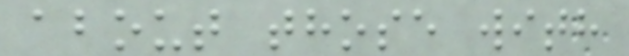about those with
